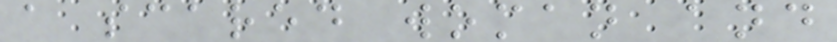a scared woman and
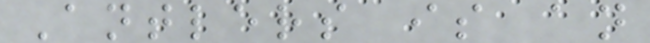Antlers is an
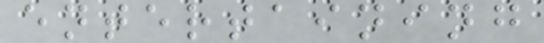entertaining
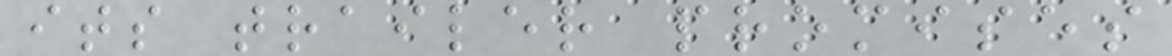its trailer promises
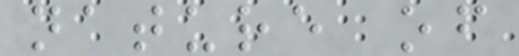nature of
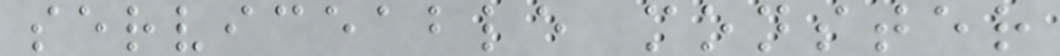serviceable monster
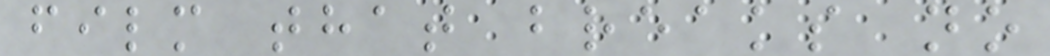film that breaks no
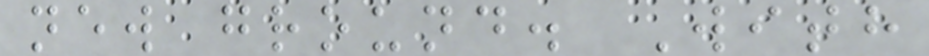new ground. With
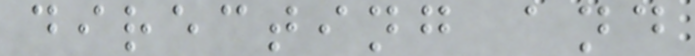directing and
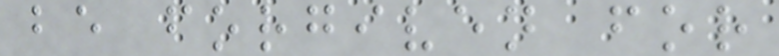be forgiven for
